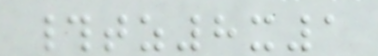#tz8x1
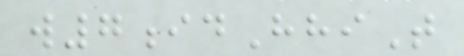w7idHhiT
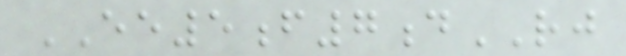EE5f7dRJ
